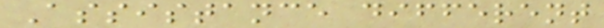Assistance different
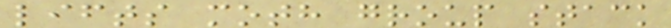lifts moth group stack
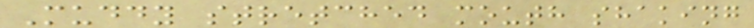Muddy stretched mouth shaking
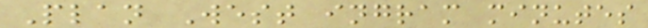Plan West ingram minutes
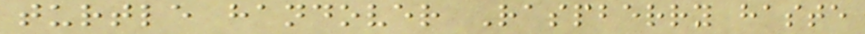turtle handover Raspberry haste
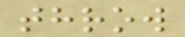throw
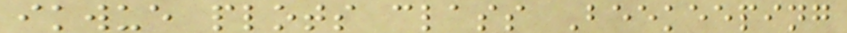ikwue plots class Beekeeping
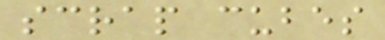scrap cubes
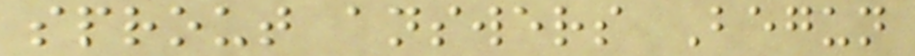sprout answers Begun
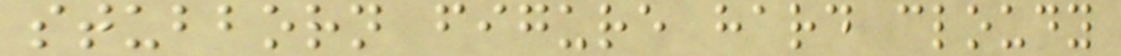stubborn figure hard cloudy
